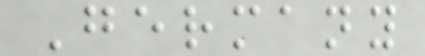Germany
